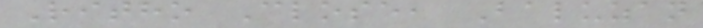Ritho Close, Baluzan
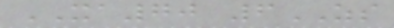XA70 6ZS
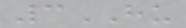3HU
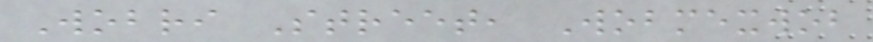Wobri Street, Wobmexwob
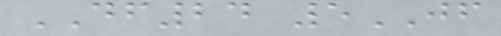DF24 5JF
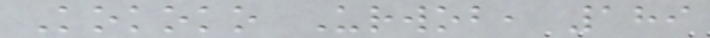Kokoko Urwob, 189
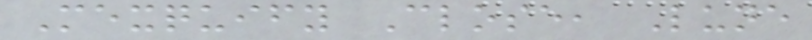Mexquify Close, Lune
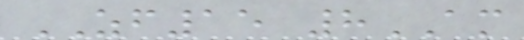ZF15 8AM
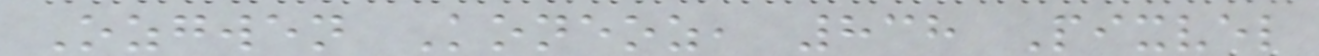Ozgwen Koneoz, 838 Pixvel
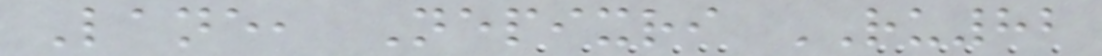Lane, Nepixri RU82
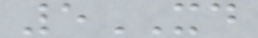5XD
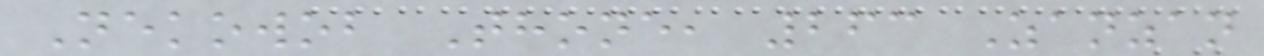Nekowob Thone, 263 Zanzan
